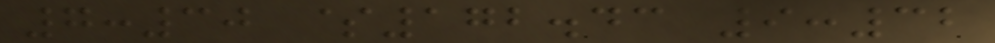7:30 $172.43 9:32
